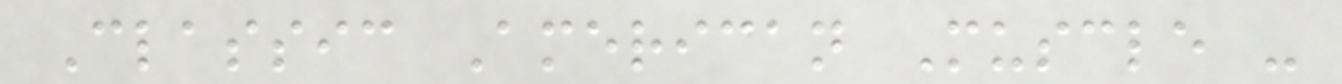Classic American Muscle -
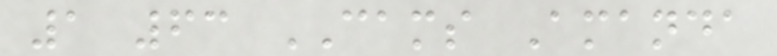1 63 CAMS Amanda
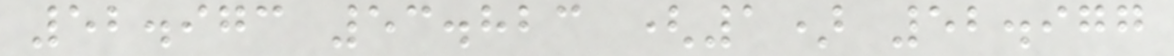52.973 53.823 (1) 52.977
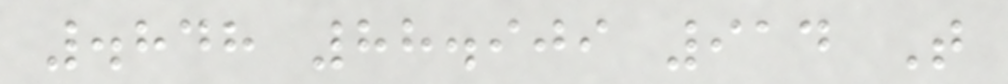.848 88.909 914 T
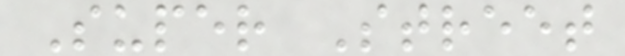Super Street
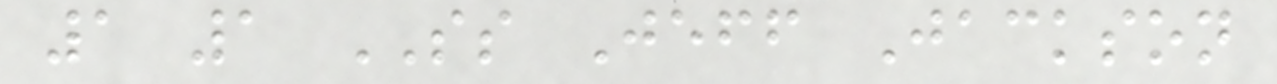1 1 SS Jeff Jackson
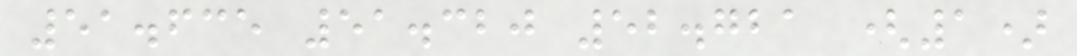51.635 51.320 52.721 (1)
